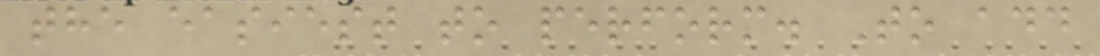the easiest to perform. To add
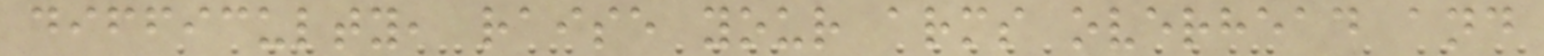difficulty, raise your arms overhead and
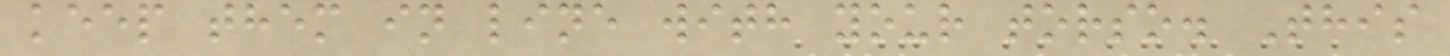keep them in line with your torso. This
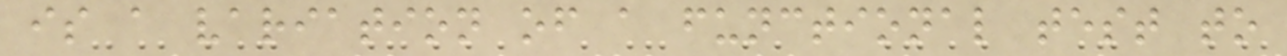is a variation of a functional test to
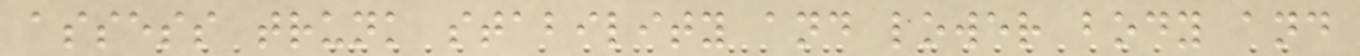assess trunk stability and lower body and
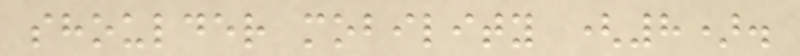shoulder mobility (8).
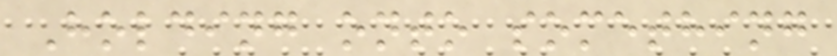Holding onto something
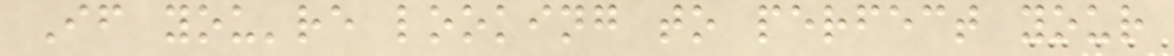If you're looking to perfect your
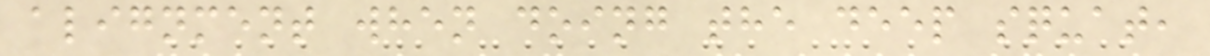alignment when doing the deep squat,
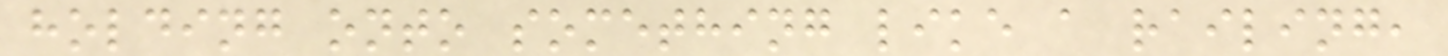holding onto something like a railing,
